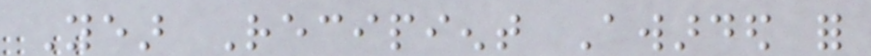Year Recipient Awarded for
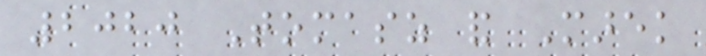2020 Tomasz and Marek
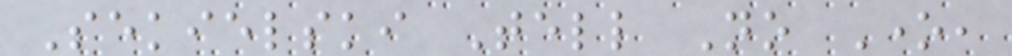Sekielski Tell No One,
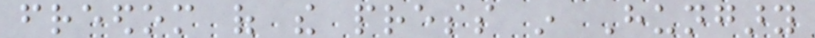freedom of the press in Hungary
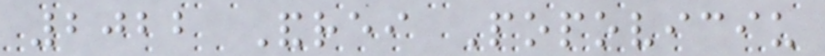2022 Andrei Popoviciu
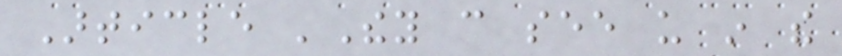Article 'They can see us in the
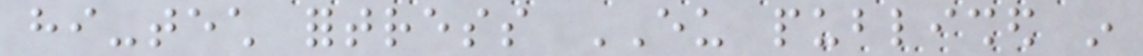hi-tech fortress EU published in
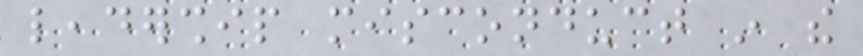leadership misconduct in the
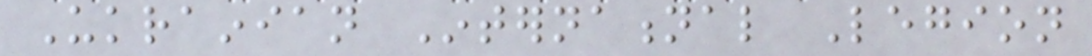Ukrainian International Legion
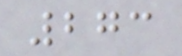273
